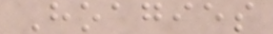Hoagies
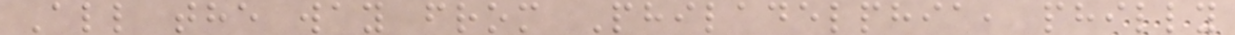All the way from Philadelphia, philly
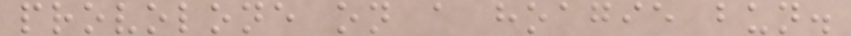provolone on a hoagie bun.
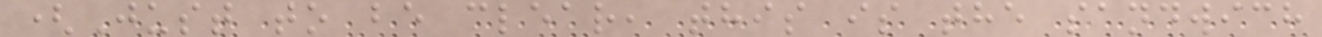(Just to be clear, this is the sandwich
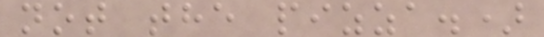not the pizza.)
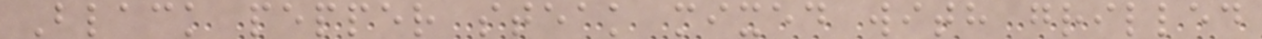Black pepper steak mixed with grilled
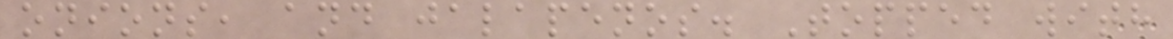onions, and jalapenos. Topped with
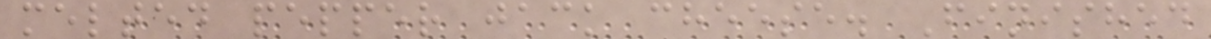melted pepper jack cheese. Finished
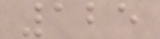125
